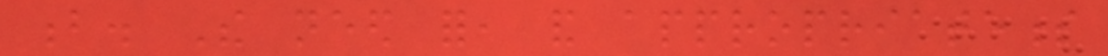b. The need for, and appropriateness
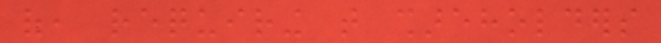of, requiring that shareholders
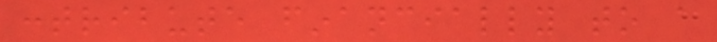contribute financially to a
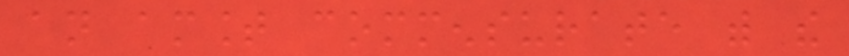an amount commensurate with the
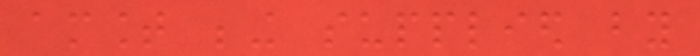amount being supplied by
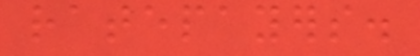ratepayers.
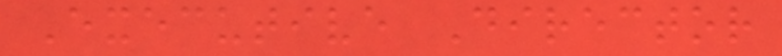Executive Director
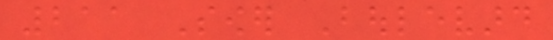211 Sower Boulevard
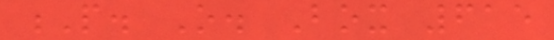P. O. Box 615
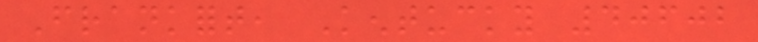Frankfort, Kentucky 40602
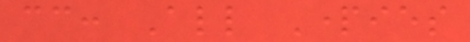cc: All Parties
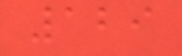129
